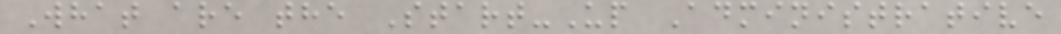What are the Start-Up Administrative
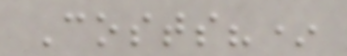Costs?*
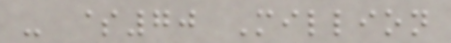- $70 Million
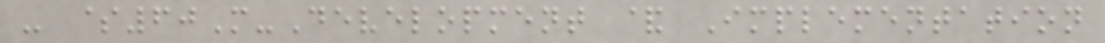- $60M-Development & Implementation
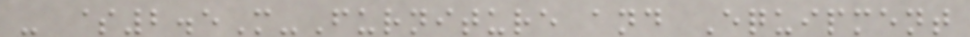- $2.5M-Furniture and Equipment
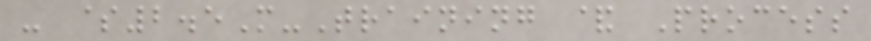- $2.5M-Training & Process
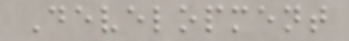Development
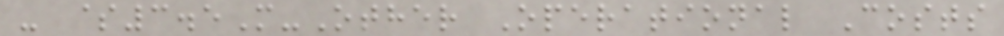- $3.5M-Other Operational Costs
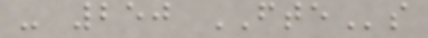- 250 FTEs
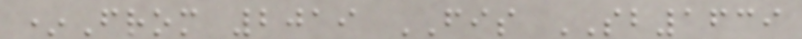*From 2019 FIS SB1639
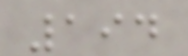194
